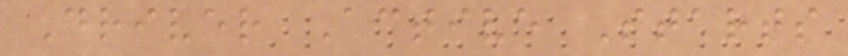Driver Active Starts
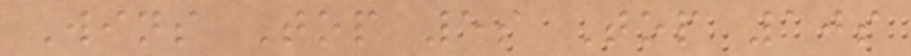Wins Top 5s Top 10s
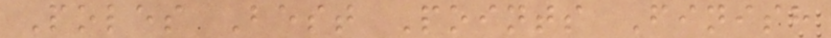Poles Best Points Finish
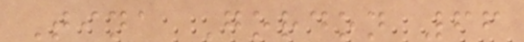Tina Gordon 66
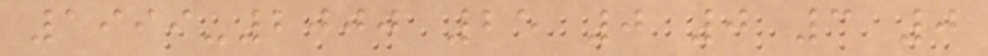1999-2000 25 0 0 3 0
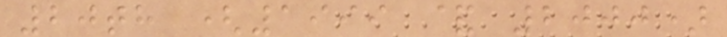20th (1999 & 2000)
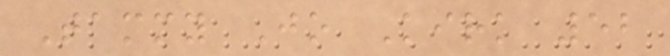Tammy Jo Kirk 52
